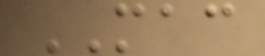MAC
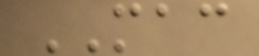MAC
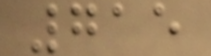715
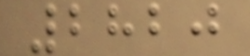2820
